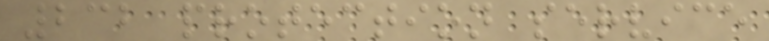232 protection service
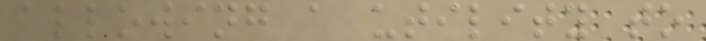allowing a utility to
